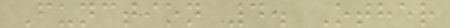Function 4. Other
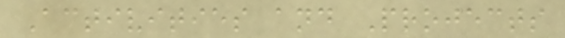Activities and Projects
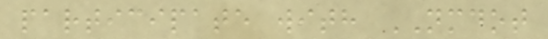participate with NMDOT
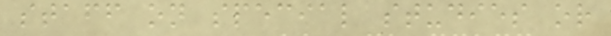staff on special studies or
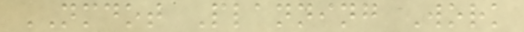NMDOT Planning Work
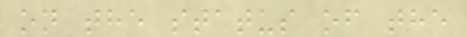on the status of the
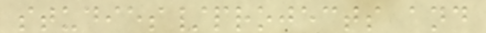studies/projects and
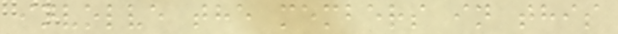involve the members in this
